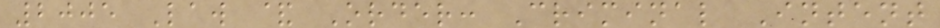2005 Law & Order: Criminal Intent
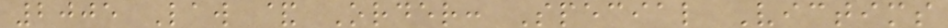2005 Law & Order: Special Victims
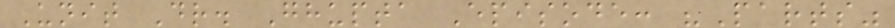Unit Dr. Ghupta Episode: "Parts"
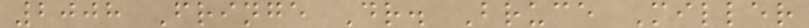2008 Fringe Dr. Bruce Miller
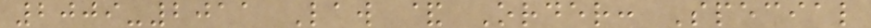2009-2011 Law & Order: Special
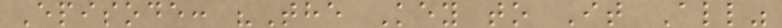Episode: "The Key to It All"
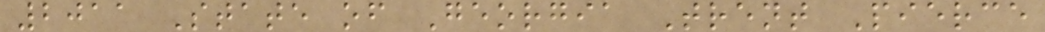2011 State of Georgia Trent Pierce
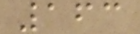163
